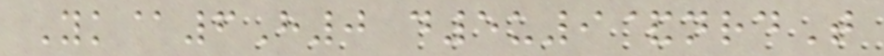Yk@6H0 d5u9&nrdT
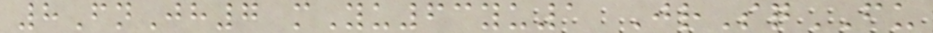8FnJh7 mYu63yu1 JrSqFU
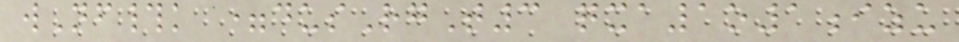wNf#k =dusRgT3 qxa1o1izu
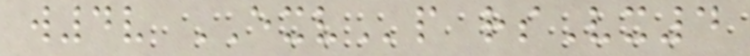w4v EXVp rsVx4
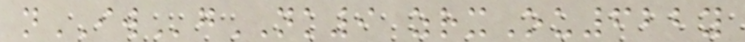nIWgNK9 zrxOu622y
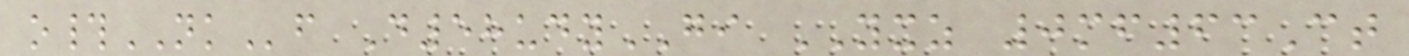o#NKf D58udyGI YXZ 0mf63Ct
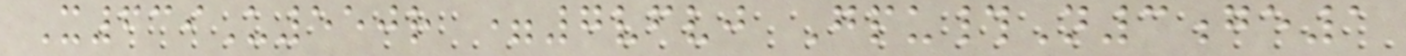X639U550r =7vfvj Gpu#N3ge1
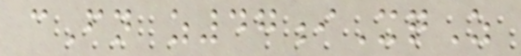cFn z47iXqZ
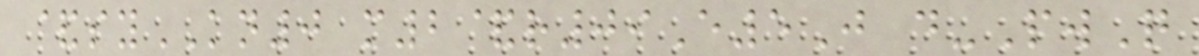&syKN0 m2&r09E5J d-PwQ
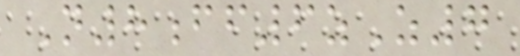N8ff6zZ7
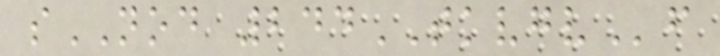sNOD 244TKVGVf
